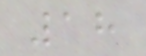18
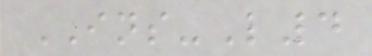INS-L4
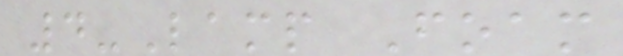4-Lamp Foam
